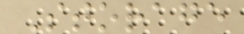Storage
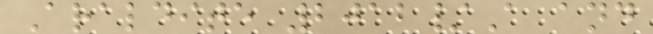Araldite 2012/A and
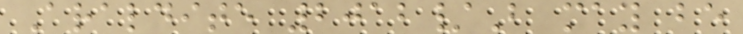Araldite 2012/B may be
